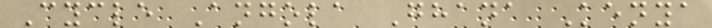Cycle Angola Ghana Kenya
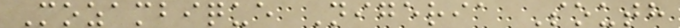Mozambique Nigeria South
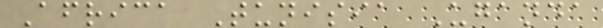Africa Tunisia Uganda
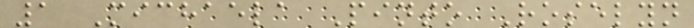1 Michaela Pinto Roselyn
